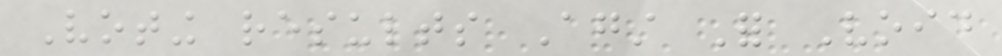Voting results Against For Void
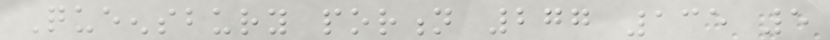Queensbury portion 277 135 5
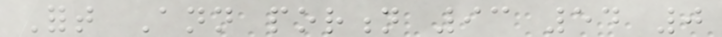Fort Ann portion 93 54 0
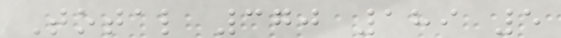Total 370 189 5
